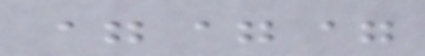===
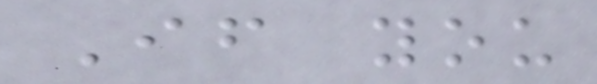If you
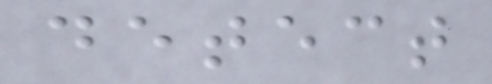detect
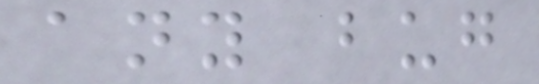any bug
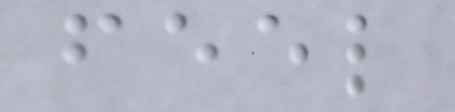feel
